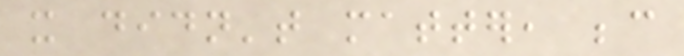it didn't matter, because
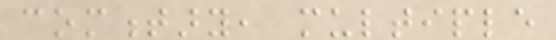commentary, multiple
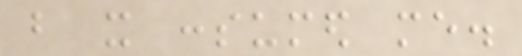but it consumed me.
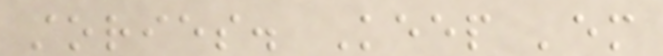stories. Keep 'em
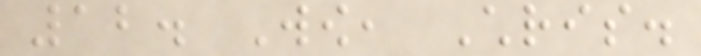12. Wow, Chris.
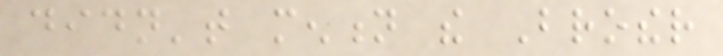didn't mention the Brother
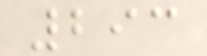293
